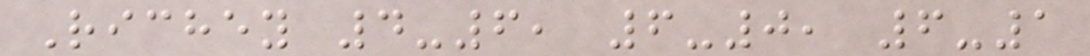Richey 4-6, 6-0, 6-1
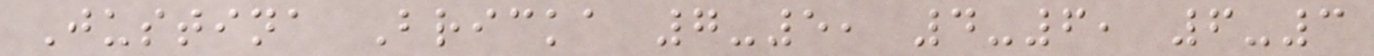Justina Bricka 7-5, 4-6, 6-3
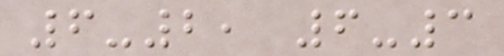6-2, 6-3
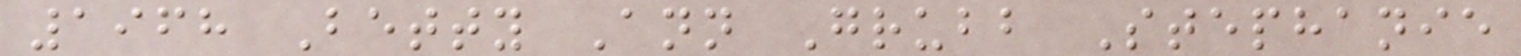1968 Betty Ann Grubb Stephanie
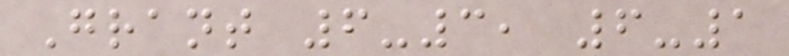Grant 6-3, 6-1
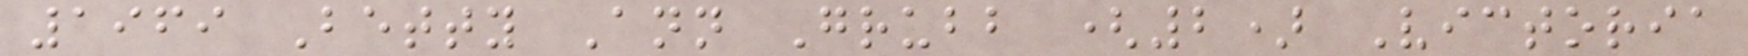1969 Betty Ann Grubb (2) Victoria
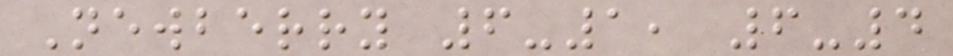Newberry 6-1, 6-4
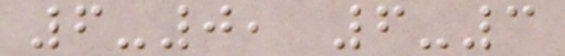6-0, 6-3
